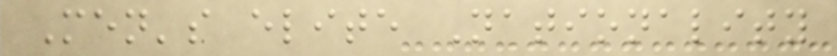Men's elite Nationality
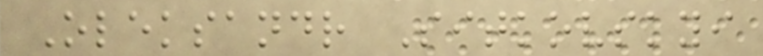Oleksandr Sitkovskyi
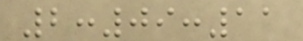2:09:11
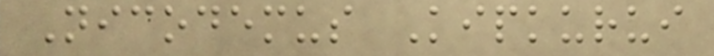Nicodemus Kipkurui
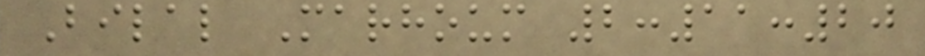Bilal Marhoum 2:11:20
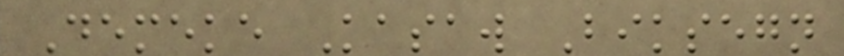Demeke Kasaw Biksegn
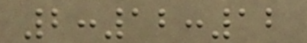2:12:12
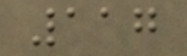117
